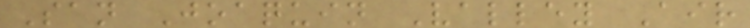San Joaquin Valley Air
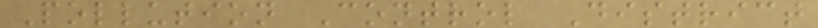Pollution Control District
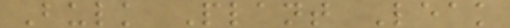Bulk Plant Leak
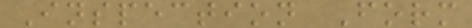Inspection Form
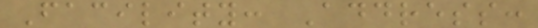Facility: Address:
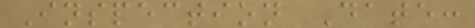Inspection Date:
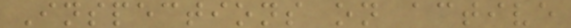Inspections on active
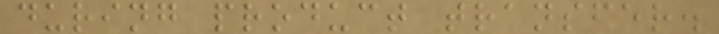during product transfer.
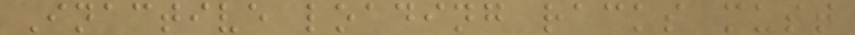Inactive loading racks must
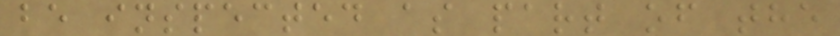be inspected as part of the
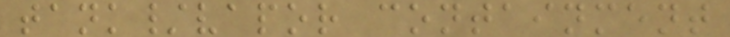tank/vapor containment
